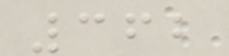362
